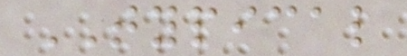TYPICAL
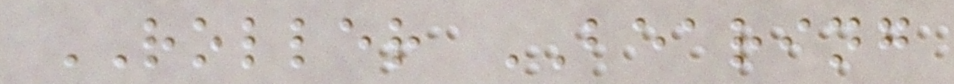ROLLER BEARING
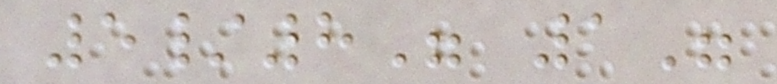5/8" 1"
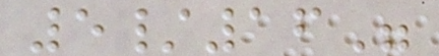5/16"
